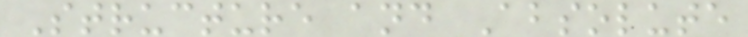Structure and Absolute
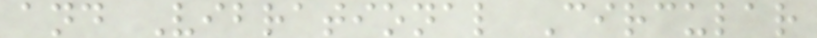and Vibrational Circular
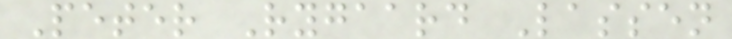Peter Rygaard Lassen
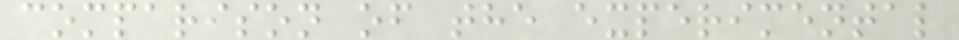comparison of the experimental
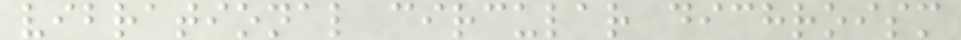vibrational circular dichroism
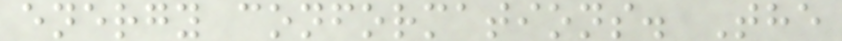energy conformations. The
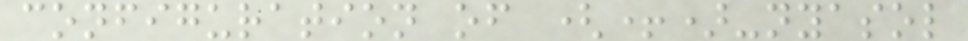configuration of (+)-nyasol
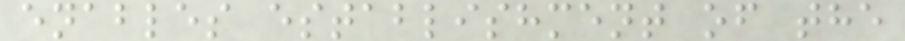enables establishment of the
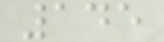145
